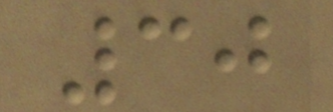30
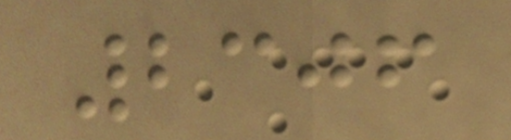2306
